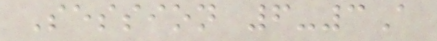Session 6-3A
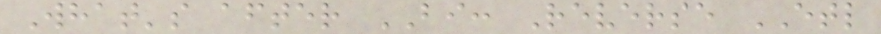What's after BI: Reverse ETL
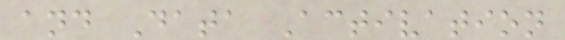and Data Activation
